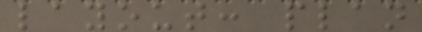layout: plan
